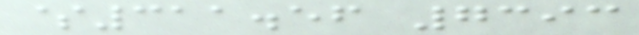$311.56 7393
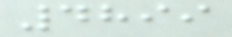4899
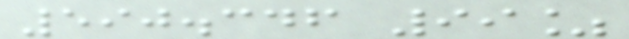590.346 99%
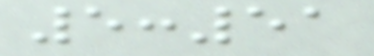5:51
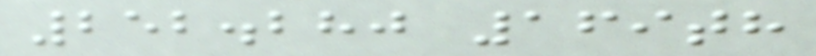252.280 169th
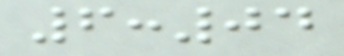6:04
